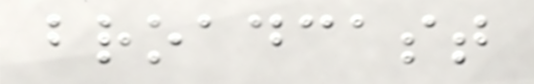broadcast
